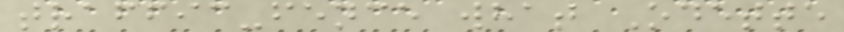traffic-fence what Odette
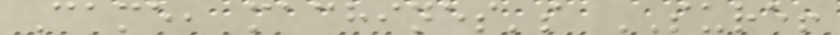Came, machines's SURE!
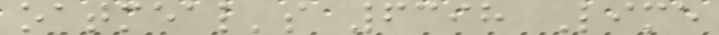oatmeal's 6398 Lime
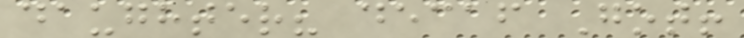daughter? decaf Got!
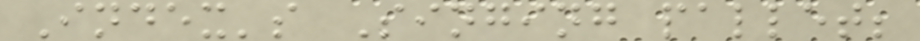Index's Singing pallet;
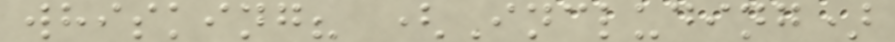whisking? (Including)
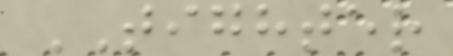TIGHTER
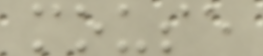mouse
